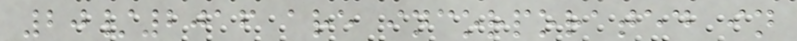20/2016 are incorporated in
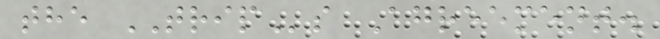the TRIPs Agreement.
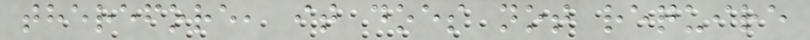therefore, it does not require
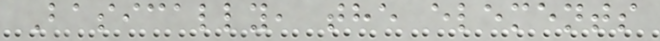Basically, the elements
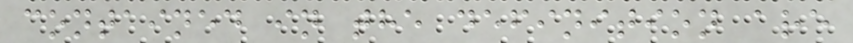contained in the definition are
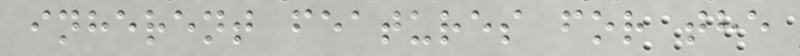inherent features for the
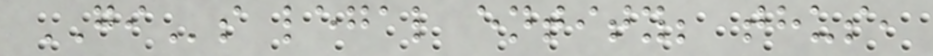GIs legal entity; thus,
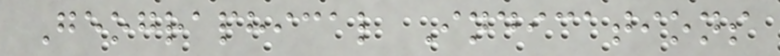Geographical Indications
